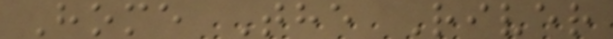Home The River
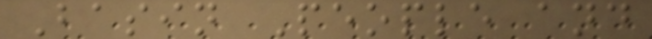Basin People and
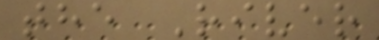the River
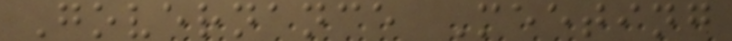Governance Meeting
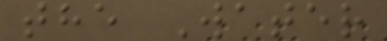the Water
